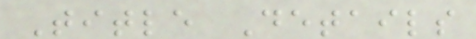Title Details
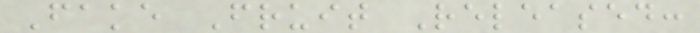Fake Fruit Released:
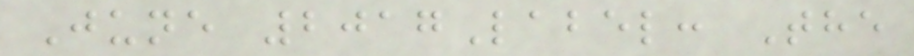June 2017Label: The
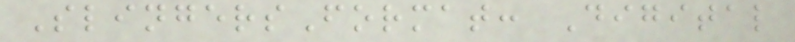SlingersFormat: Digital
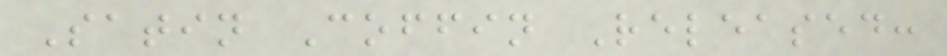Satin Coffin Released:
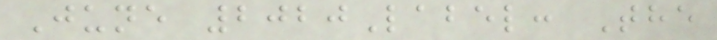June 2020Label: The
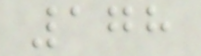178
